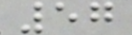57
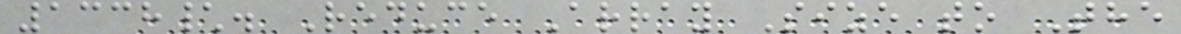1338\. Reduce Array Size to The
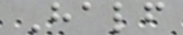Half
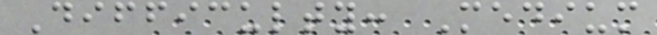Difficulty: Medium
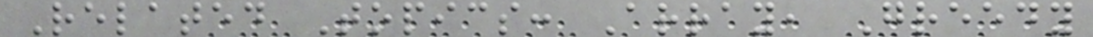Related Topics: Array, Greedy
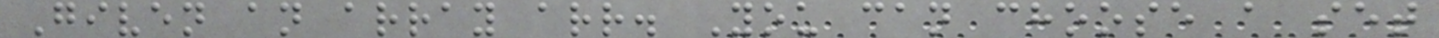Given an array arr. You can choose a set
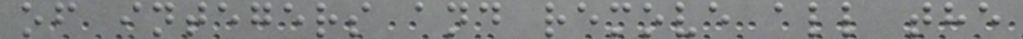of integers and remove all the
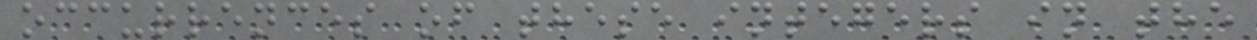occurrences of these integers in the
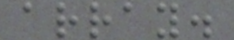array.
